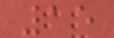15
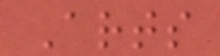Arts
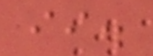ii.
